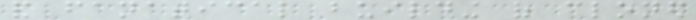and fanatical building of cloned
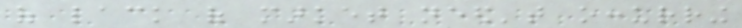of lack of market need't occurring
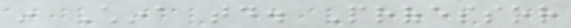in China today. Professor
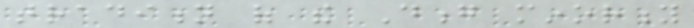tradition of the Dong minority
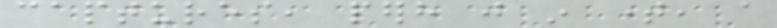captures, perhaps just in time, a
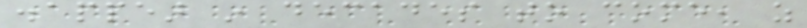disappear in decades to come, as
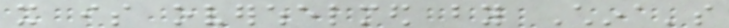it is overwhelmed by China's
